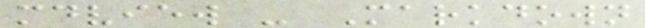mdview - Markdown
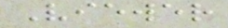Viewer
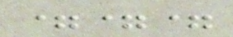===
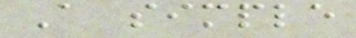A simple
